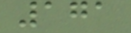171
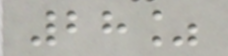28%
